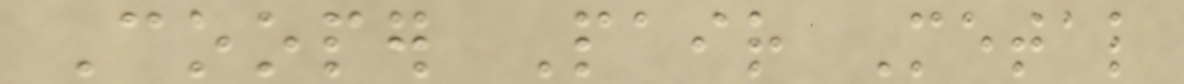Cooper Pair Metal
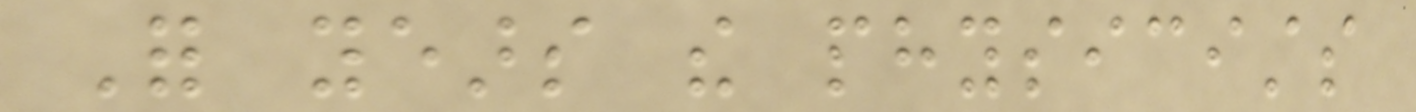For years the physicists
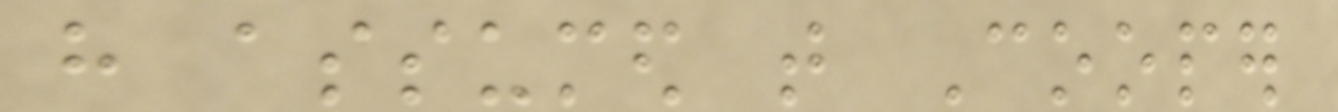have assumed that Cooper
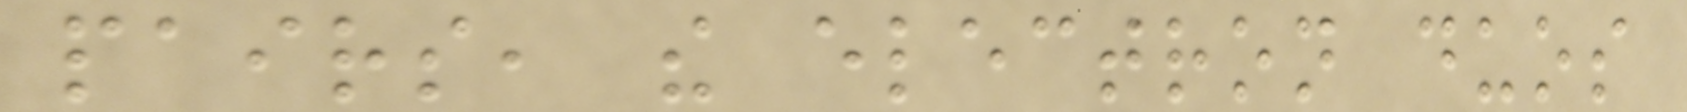pairs, the electron duos
